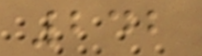242
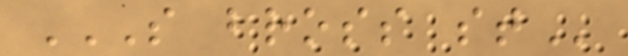S BROSS ST
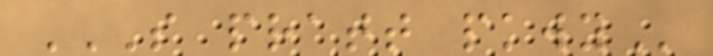S PRATT PKWY
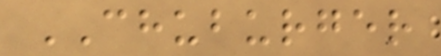CHUBURGER
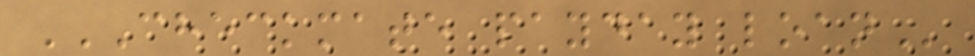CHECKMATE PAYDAY LOAN
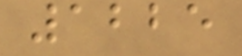1225
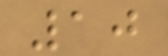10
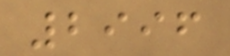2996
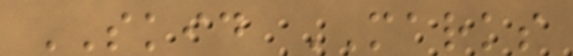SKID MARKS
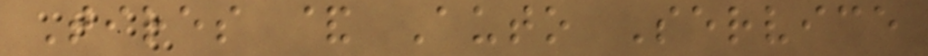Tires & Auto Service
